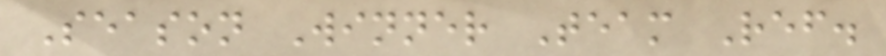Season Winner Team Ref.
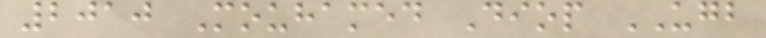2010 Mouhamed Diop UGB
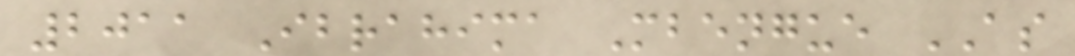2011 Ibrahima Mbengue AS
